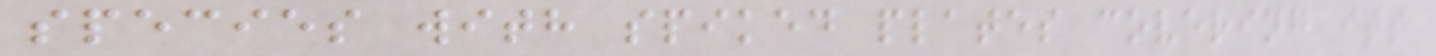species with spiked plates covering its
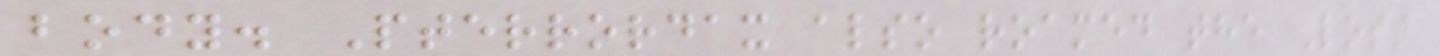body. Pterrordax also roamed the Lost
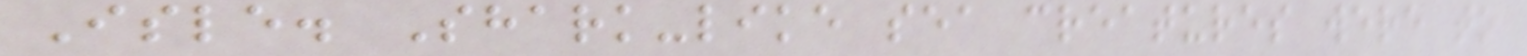Isle. Shark-like sea creatures were to
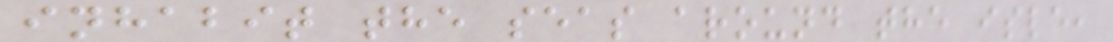inhabit the seas around the isle,
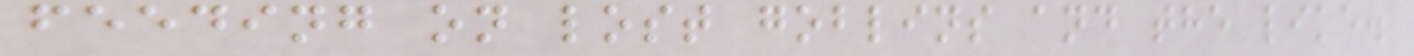feeding on lost goblins and the like.
